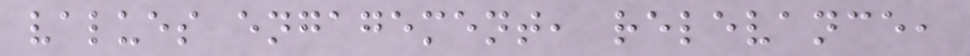values engagement, relevance,
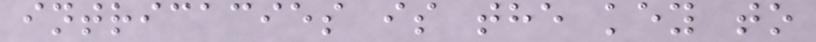intricacies is the key to
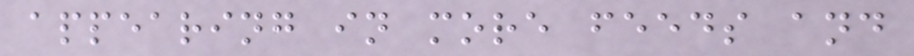appearing in more feeds and
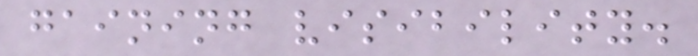gaining visibility.
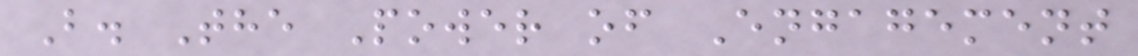B. The Power of Engagement
